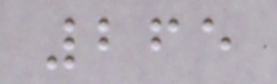265
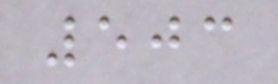503
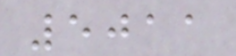5011
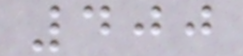400
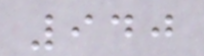940
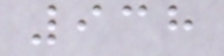938
